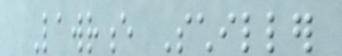Lawrence Schiller
